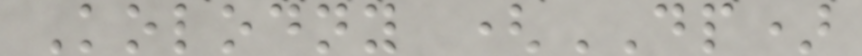Kolodny (DP)
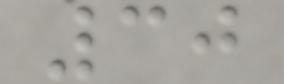30
